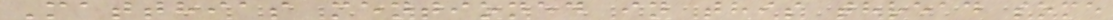Matthias mentioned in this thread some
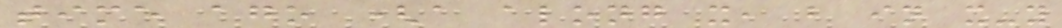time ago (a along x, b in x-y
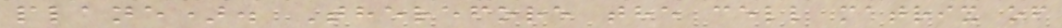plane). Therefore the cell matrix of
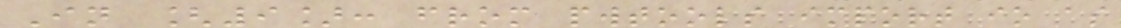In [9]: from pwtools import io as
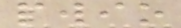pwio
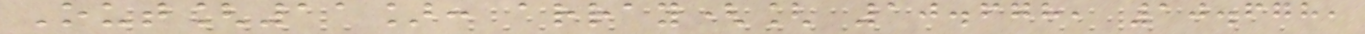Out[11]: array([ 10.678, 10.678,
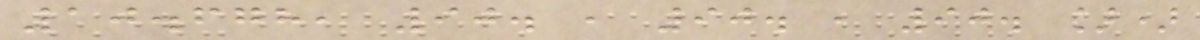10.678, 90. , 90. , 90. ])
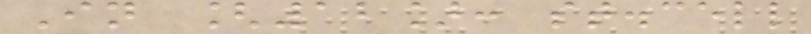In [12]: st.cell
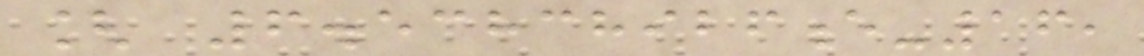[ 6.53838926e-16,
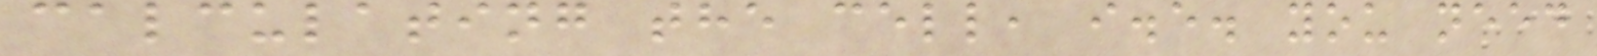calculating the cell, i.e. you need
